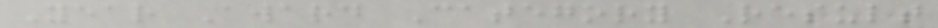Year Award Category Result
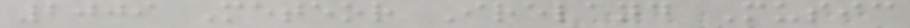2009 Meteor Ireland Music
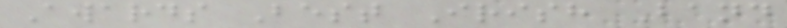Awards Best Irish Band
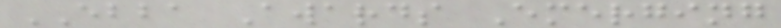EBBA Awards Emerging
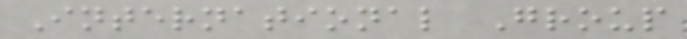International Group
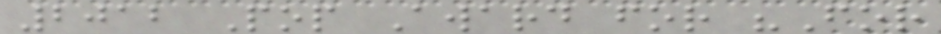2012 Pop Award for "For
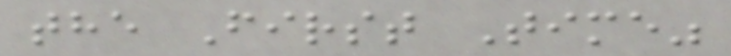the First Time"
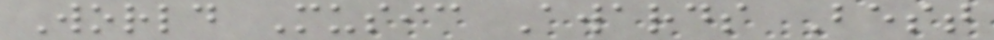World Music Awards Best
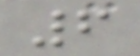6
